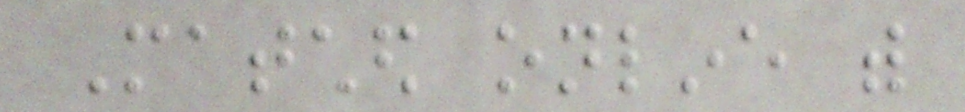Matched online with
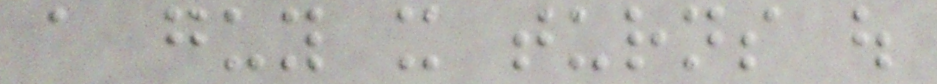a guy it turns out
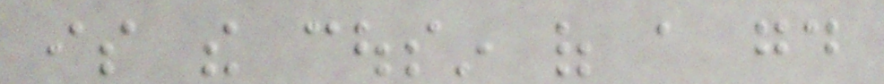is the cousin of a good
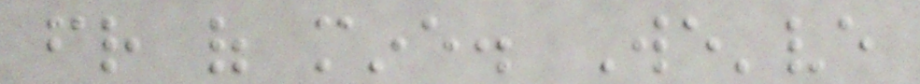friend of mine. We've
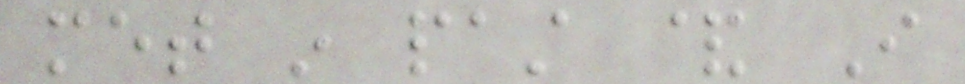met in past & I
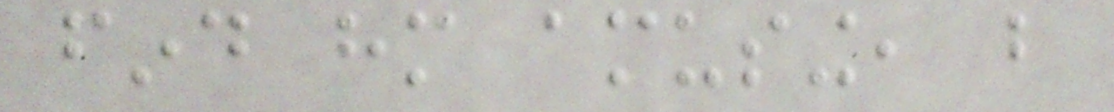find him amusing, but
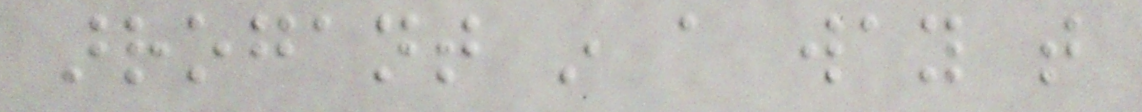arrogant in a way that
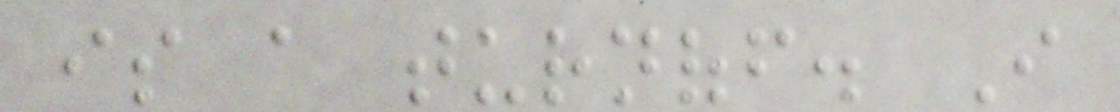is a turnoff. I
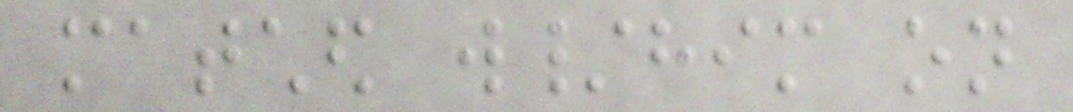matched w/him on
